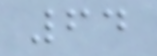64
